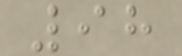98
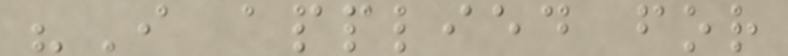"I applied for
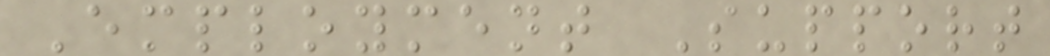Employment Support
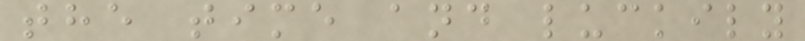the time and luckily
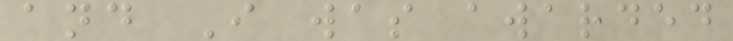and I was awarded
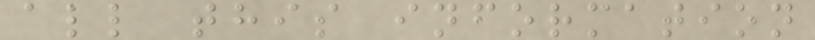all this information
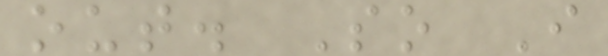out. So I
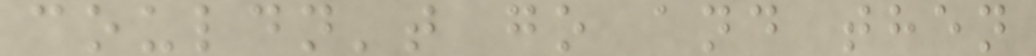couldn't go and then
